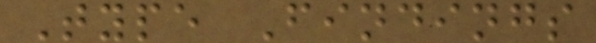Type Findings
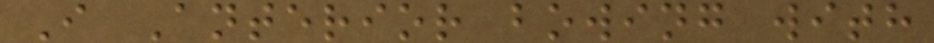I Anterior bowing with
